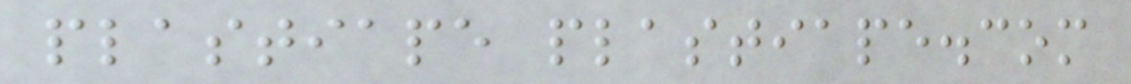plastiape plastiape.com
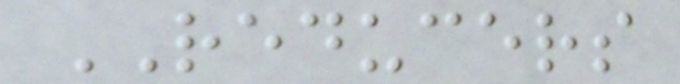REDUCERS
